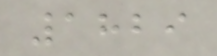1829
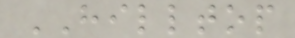HILLTOP
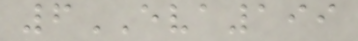6EVA199
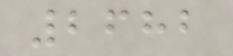2682
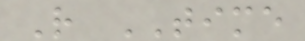R TIME
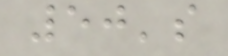50's
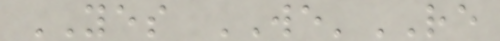YES WE'RE
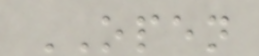OPEN
